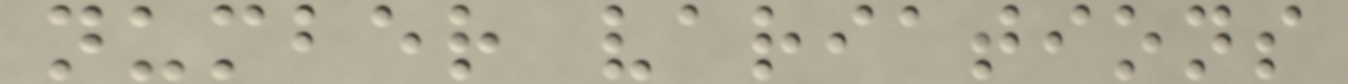number variations
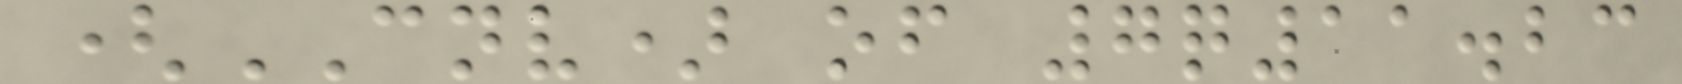(CNV) of 7q11.23
